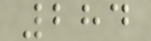284
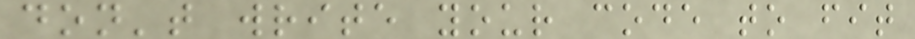don't write your code to fit
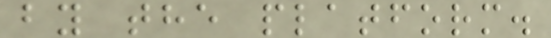by the platform.
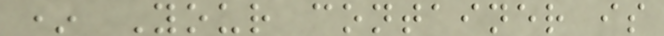* Your container is
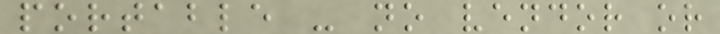portable - no vendor or
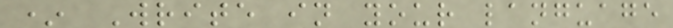* Write in your language
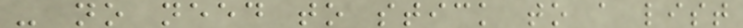- no need to stick to a list
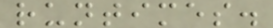runtimes.
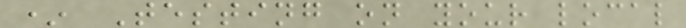* Testing on your local
